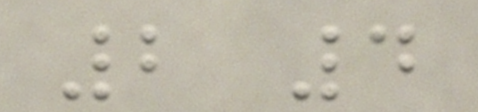2 4
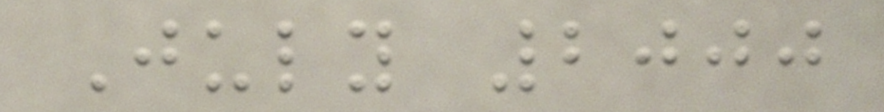July 2000
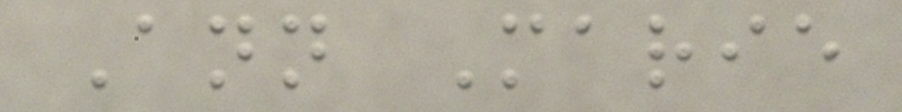Ann Marie
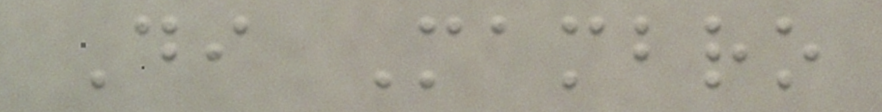Di Mambro
